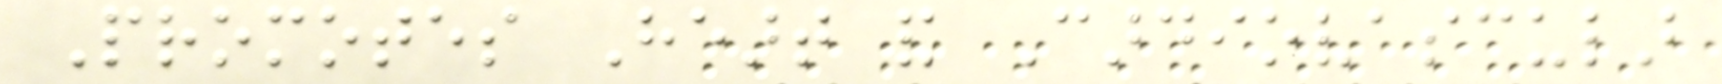Promotes Heart and Cardiovascular
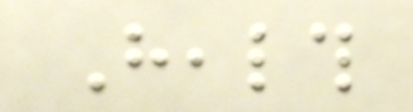Health
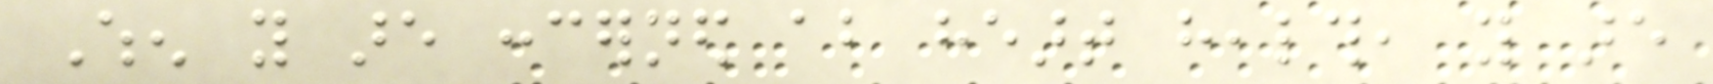When you are concerned about heart health, you are
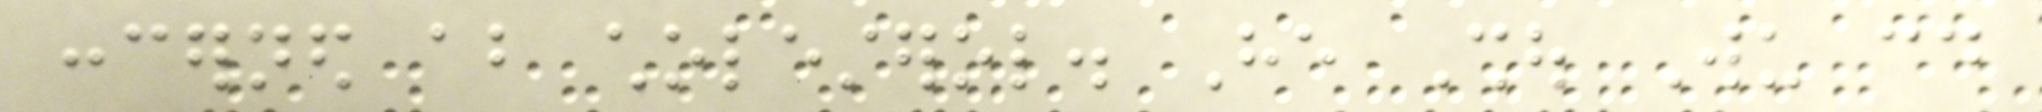concerned about cholesterol. He Shou Wu could
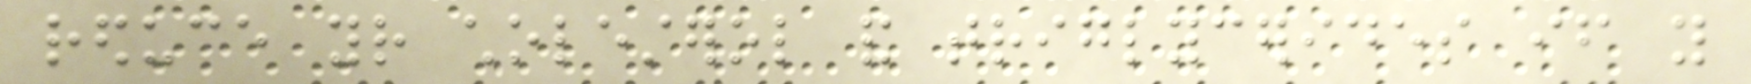reduce your cholesterol and triglycerides if you
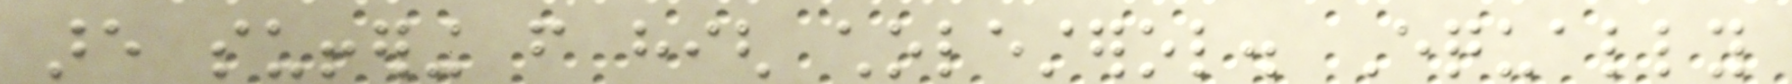are suffering from high cholesterol. Equally
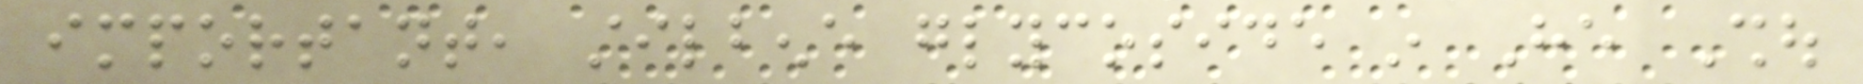important, stilbene glycoside in He Shou
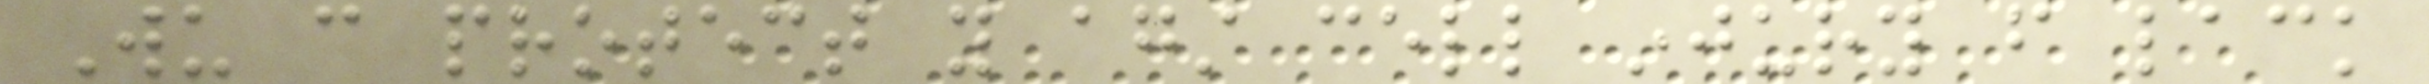Wu can protect you against cell injury from lack
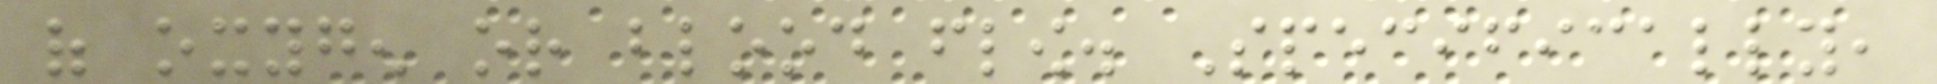of oxygen or blood flow. Specifically,
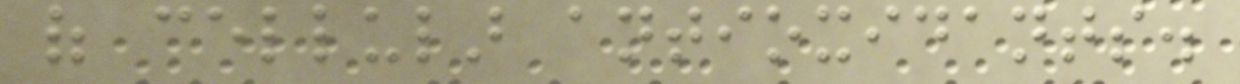of cellular antioxidants.
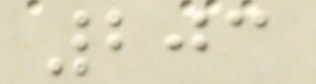203
